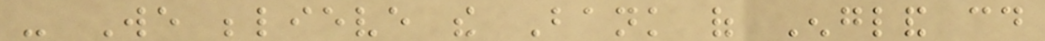- We believe the Bank of England could
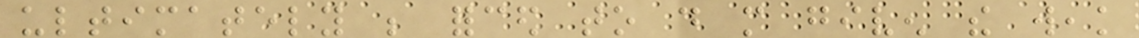ultimately be forced to do more given the weak
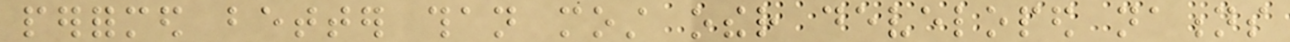performed better than most other developed nations
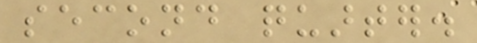second quarter.
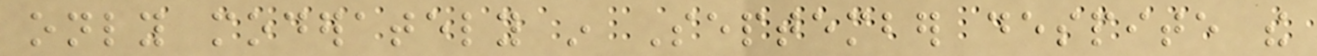only moderately in September despite the
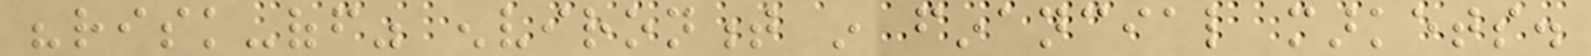"risk-off" environment in financial markets.
